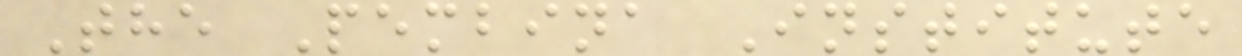The Pembina Institute
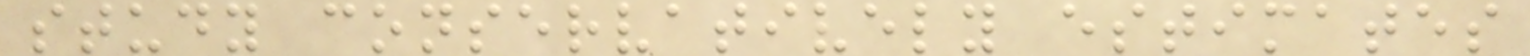study conservatively estimates
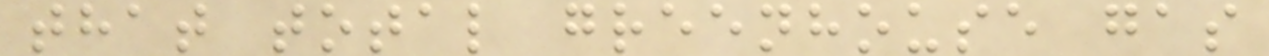that total greenhouse gas
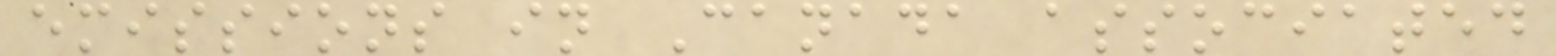emissions in Canada associated
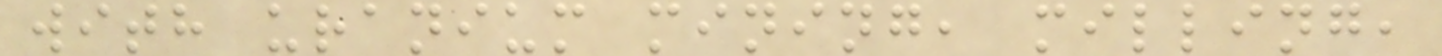with uranium mining, milling,
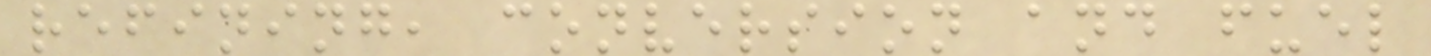refining, conversion and fuel
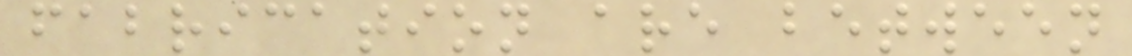fabrication are between
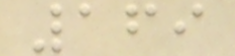169
